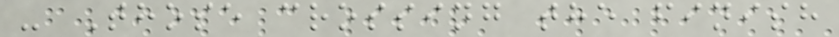- Those crossing the finish
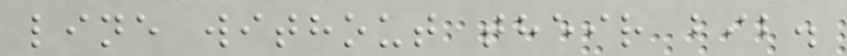line without their bib.
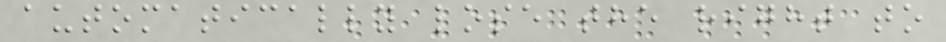automatically lose the right to
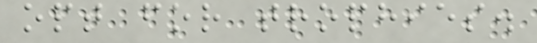opt for trophies.
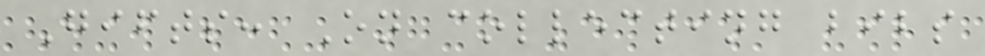Gifts: On collecting bibs
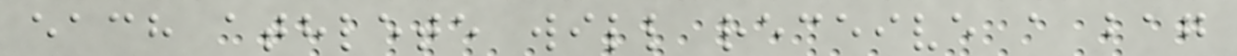each athlete will receive a bag
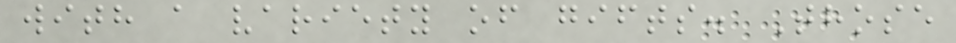with a variety of gifts. Those
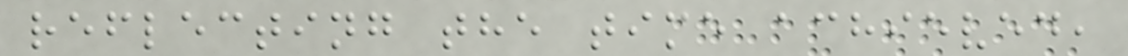reflecting the time achieved,
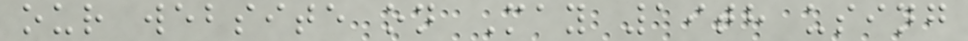our website on May 19th using
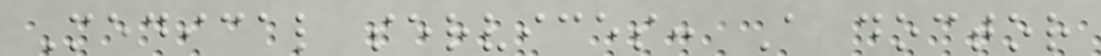Medical services: A doctor
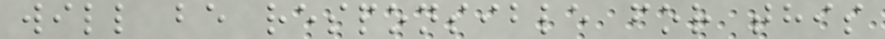will be responsible for this
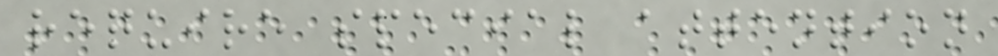require special attention
